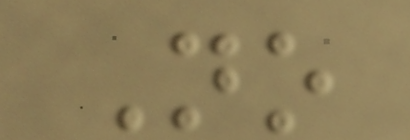No
